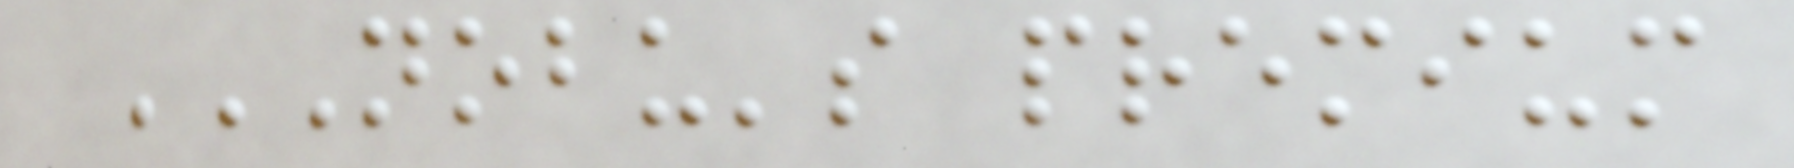NOBU'S PREMIUM
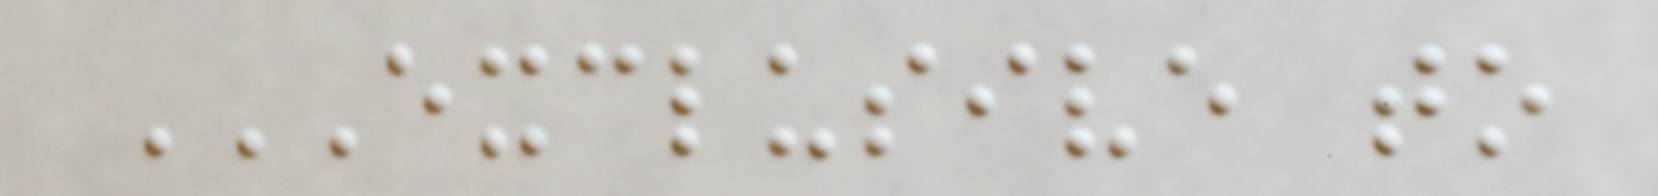EXCLUSIVE TO
